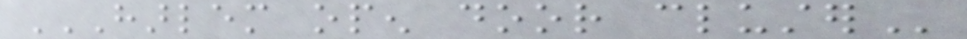HARLEM OPEN DOOR CLUSTER
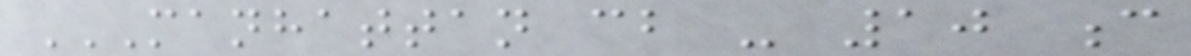MANHATTAN CB - 10 C
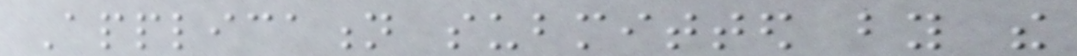Application submitted by the
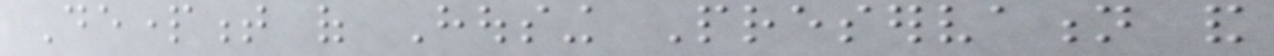Department of Housing Preservation and
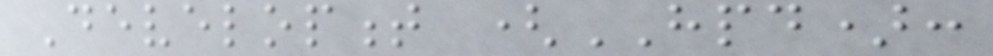Development (HPD):
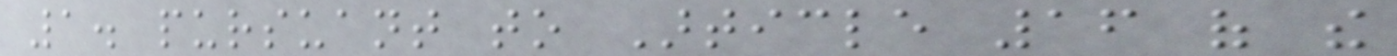1. pursuant to Article 16 of the
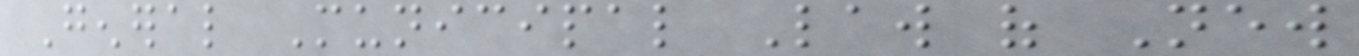General Municipal Law of New
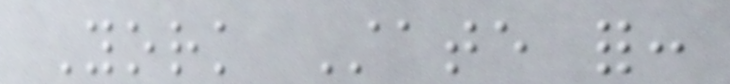York State for:
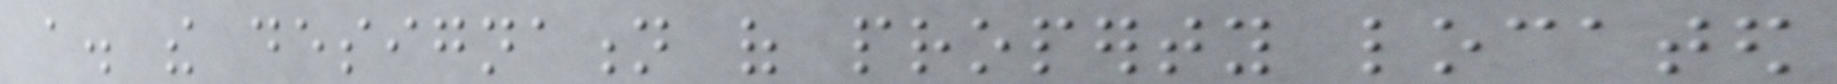a. the designation of property located
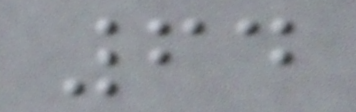64
